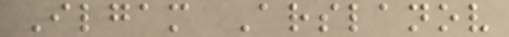Ilgam Arslanov
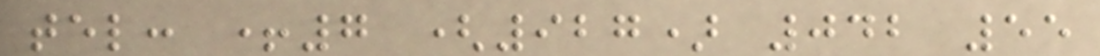tel: +7 (927) 042 55
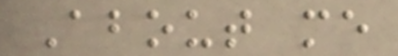About me
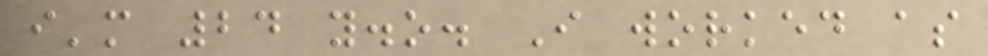i'm 24 y.o. I worked as
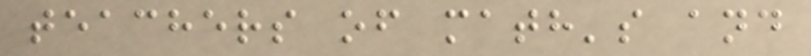teachers of math's and
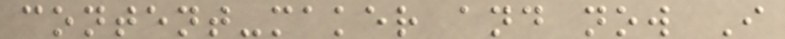content-maker and now I
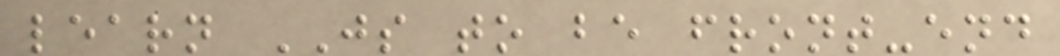learn JS to be front-end
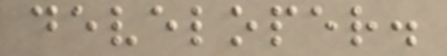developer.
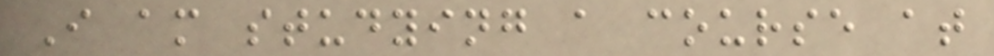I am studying a course at
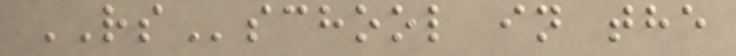RSschool in the
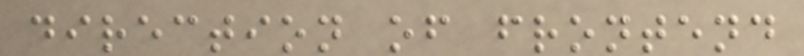direction of frontend
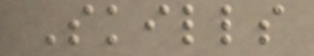Skills
